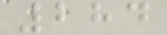284
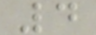4
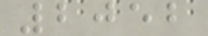2052
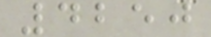4250
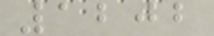1202
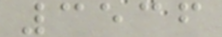3536
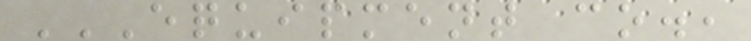EQUIPMENT CO.,
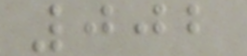002
